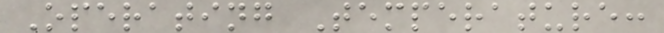Operating Temperature:
